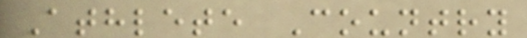Athlete Country
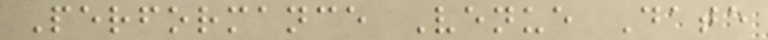Performance Venue Date
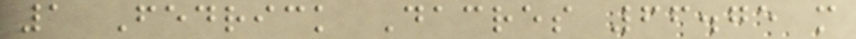1 Fedrick Dacres 66.75 m
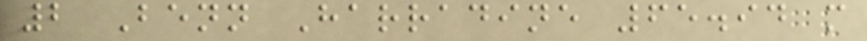2 Benn Harradine 65.94 m
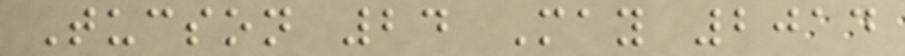Tucson 24 May 2014
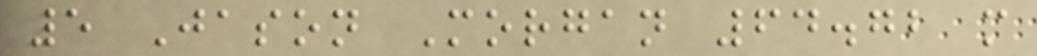5 Jason Morgan 64.72 m
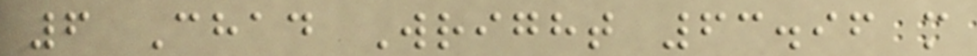6 Chad Wright 63.96 m
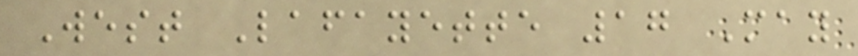West Lafayette 17 May
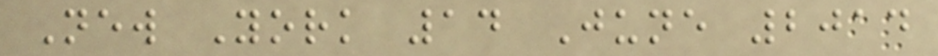New York 14 June 2014
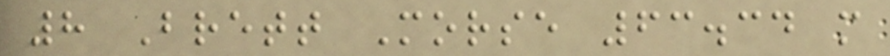8 Brett Morse 63.34 m
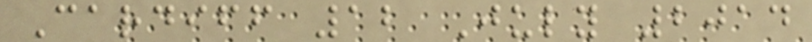Cardiff 12 July 2014
